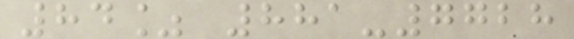84% 881-7728
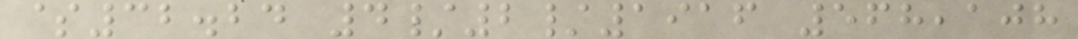$32.24 4/2/1916 568,108
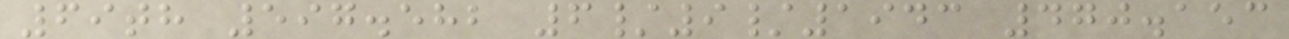69th 597.582 6/9/1943 470.153
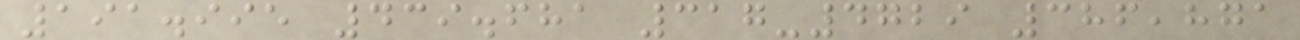191.995 439.681 317-4729 386,871
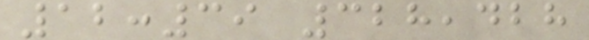12:39 328,428
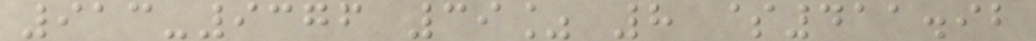913-9376 39% 8 $411.92
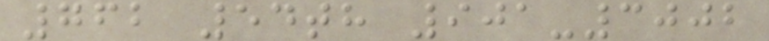762 54th 901-3002
